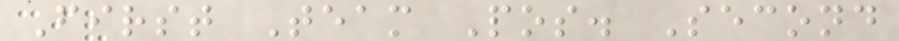First Team Pos. Second
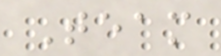Team
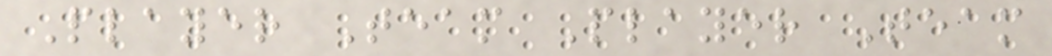Player Team Player Team
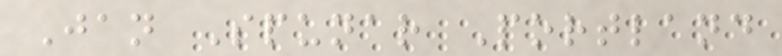Jan Spunar Portland
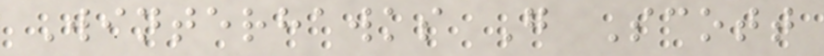Winterhawks G Scott
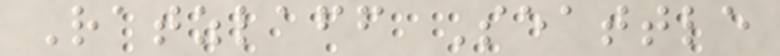Ratzlaff Seattle
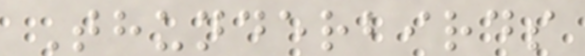Thunderbirds
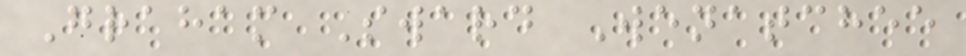Graham Sward Wenatchee
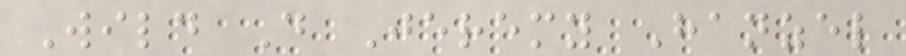Wild D Jeremy Hanzel
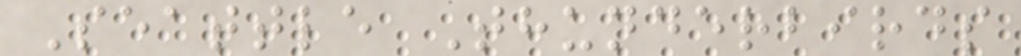Seattle Thunderbirds
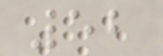52
